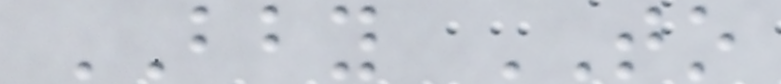BBY TO
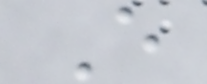E
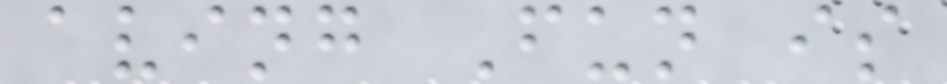aving Fun is
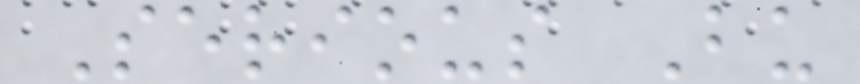Serious Bu
